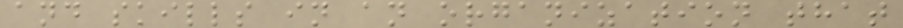and skills in an organization that
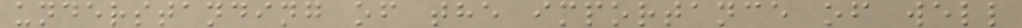understanding of the importance of well
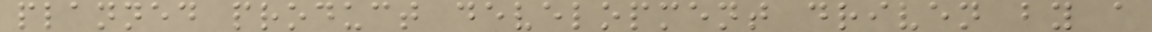planned product development driven by a
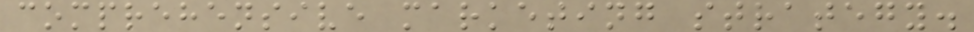comprehensive marketing strategy.
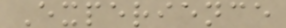Experience
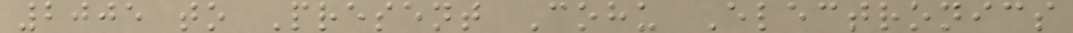2005 to Present Cohu Electronics
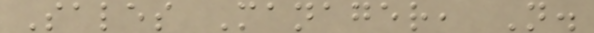Sales Manager, N.
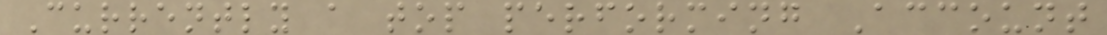Currently a top performing Account
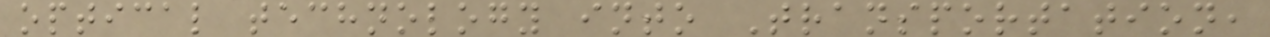optical technology into Transportation,
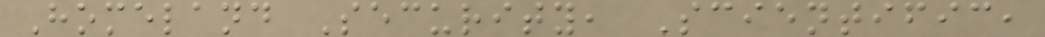Homeland Security, Scientific,
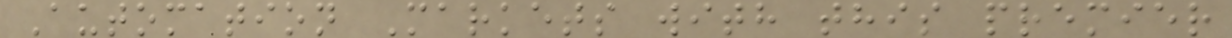Automation Markets with this premier
